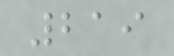219
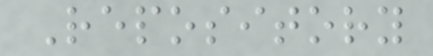Repository
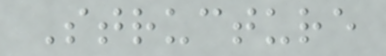Structure
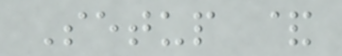Setup &
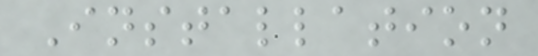Installation
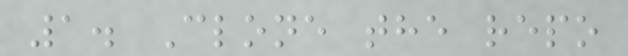1. Clone the repo
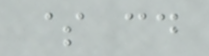$ cd
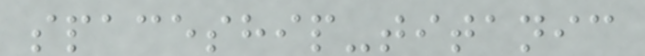spaceship-titanic
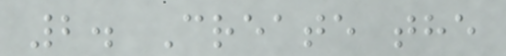2. Create the
